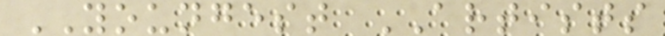YOUNGEST ARTISTS
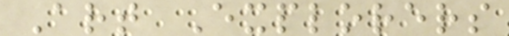Art Explorers
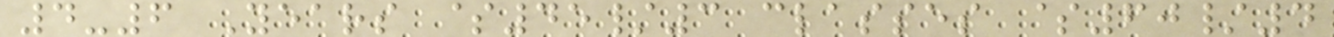4-6 Years $45/3 classes $60/4
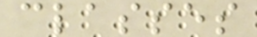classes
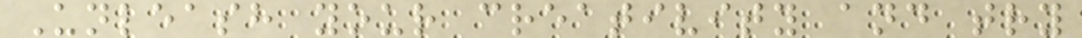Unleash your creativity and try
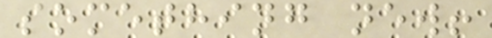something new!
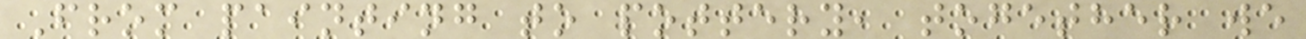From painting to pottery, together we
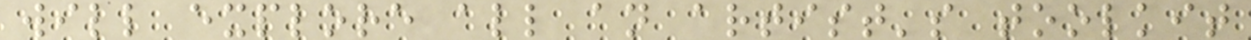will explore all an artist's toolkit
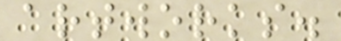artworks.
